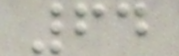64
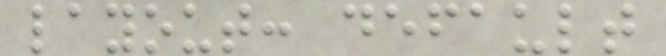layout: default
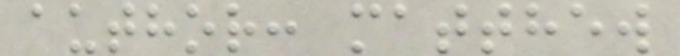author: matthew
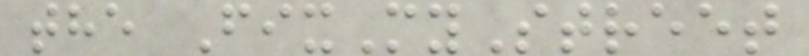the FixMyStreet
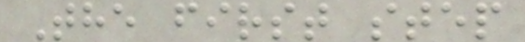The first step
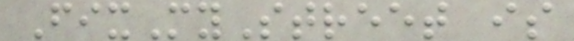FixMyStreet is
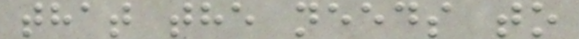that the needs to
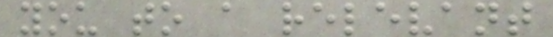you to a relevant
